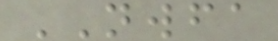NWFA
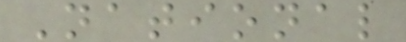National
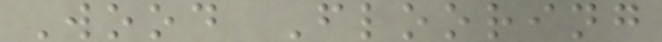Wood Flooring
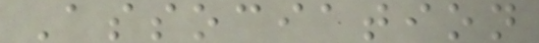Association
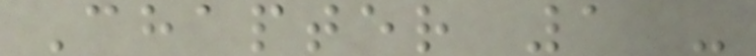Chapter 1 -
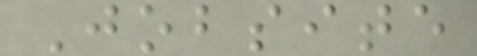Jobsite
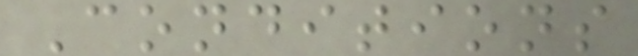Conditions
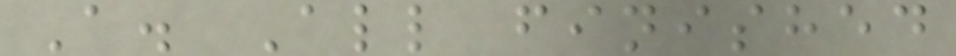A. All finished
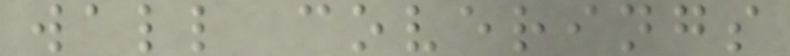wall coverings
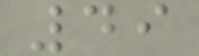49
